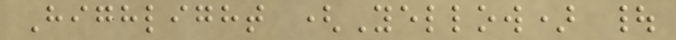Highlight (Yellow) |
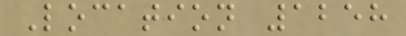Location 1258
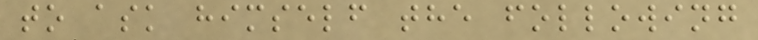to ask himself the following
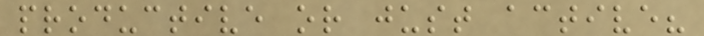productive or just active?
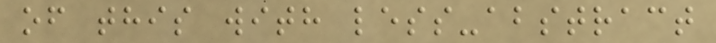of this with less-abstract
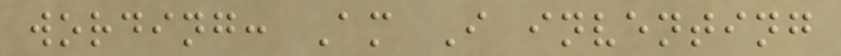wording: Am I inventing
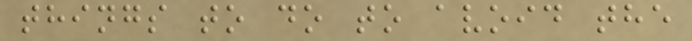things to do to avoid the
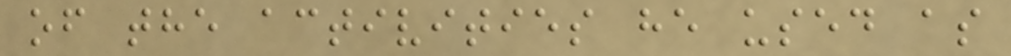of the activities he used as
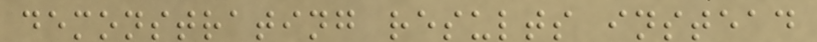demonstrating results instead
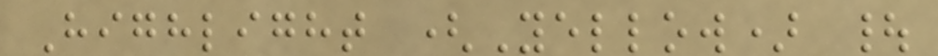Highlight (Yellow) |
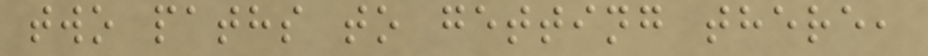two paths to getting there,
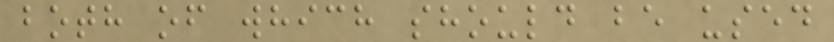both of which should be used
